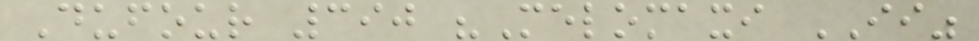Dufour 390 "Melomaxi II"
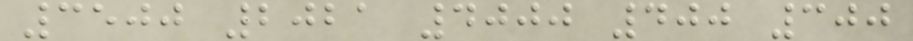3500 2021 4000 400 300
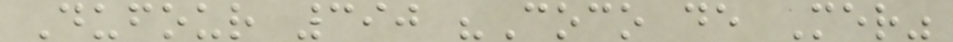Dufour 390 "Coco de Mer"
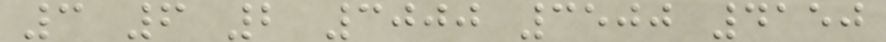3 6 2 3000 3500 4150
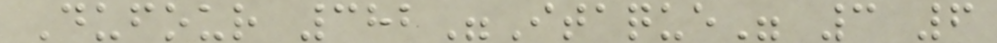Dufour 382"Itaque" 3 6
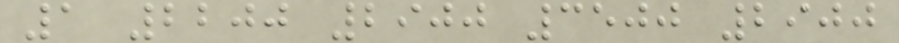1 2200 2900 3500 2900
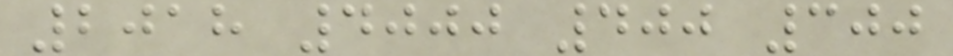2018 4000 400 300
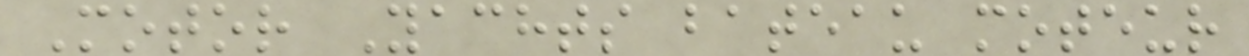Motor Yachts bateau moteur
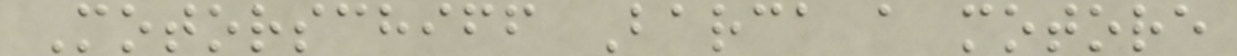Motorschiff Barca a motore
